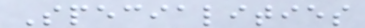Specialities
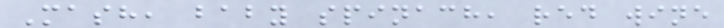Mash, baby spinach, red wine
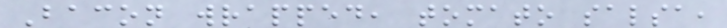Bacon wrapped, tomato salsa,
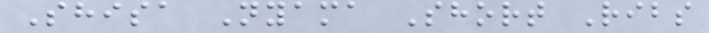Shisa Nyama Short Ribs
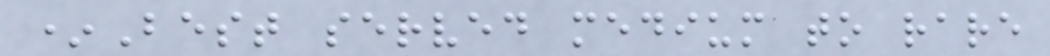*Best served medium to rare
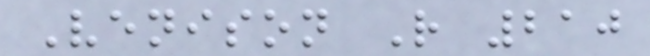Venison R 210
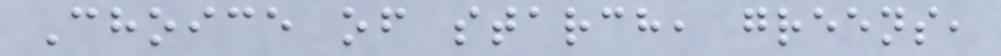Choice of starch, greens,
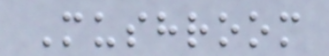Mushroom
